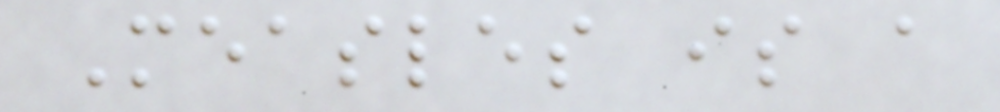Measles is a
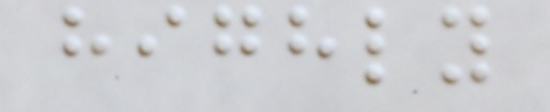highly
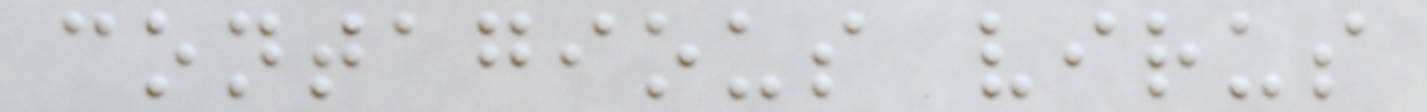contagious virus
